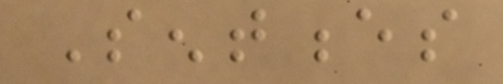Sentences
